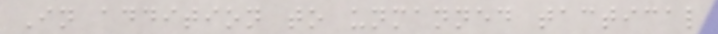In addition to unmanned tactical
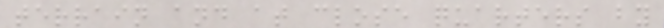terrain and at close quarters by
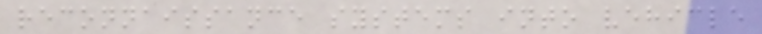reconnaissance systems into vehicle
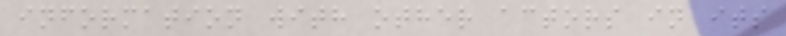information with other actors in its
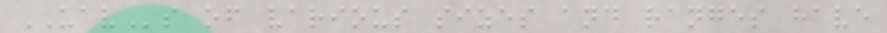UAVs of various sizes and ranges have
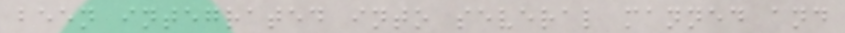been integrated into several manned and
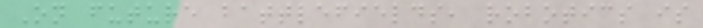On future battlefields, robotics is
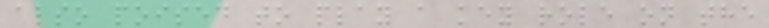also poised to play a key role on the
